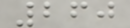260
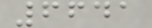6641
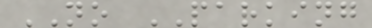NO PARKING
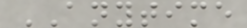ANYTIME
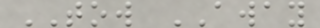TOW AWAY
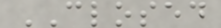CLOSED
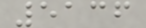5136
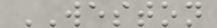WESTON
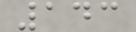143
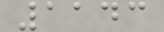1143
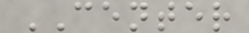CENTER
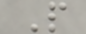P
